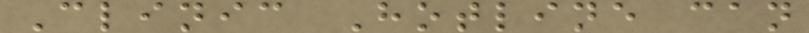Clinic Hotline can
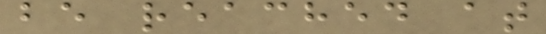be reached at
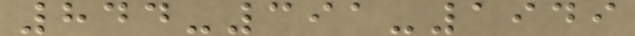844-391-1949
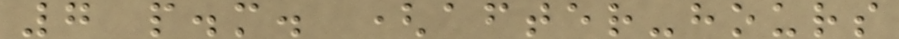7 p.m. (after-hours
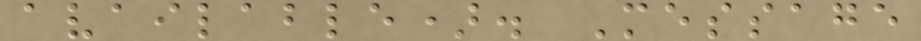available). Message
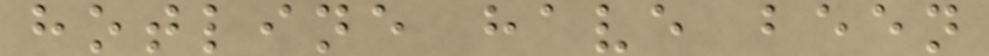hotline have been
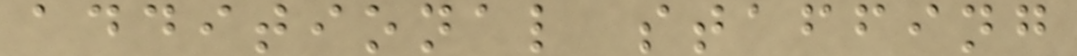additional staffing
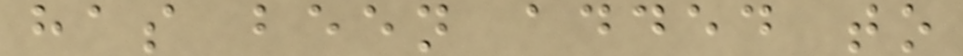has been added to
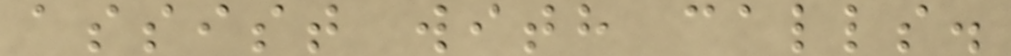assist with calls.
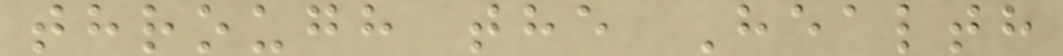through the Health
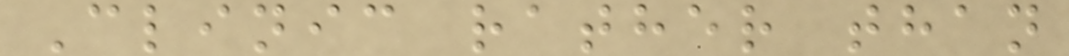Clinic rather than
